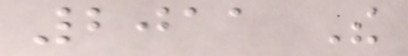2011 The
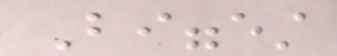Biggest
